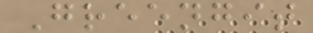Greengit
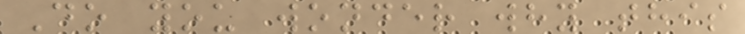Do you wonder why this
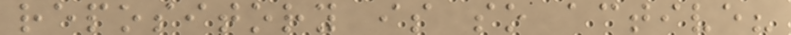repository is so active?
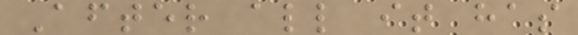After all it has
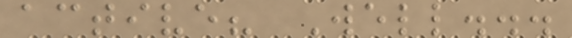active? Well...
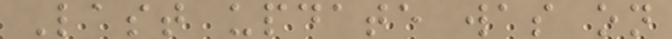Last update was on
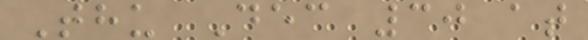Thu Dec 30 at
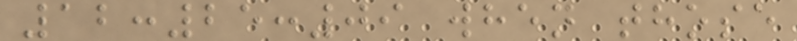12:25:09 when those
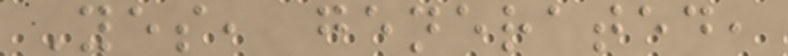Yes, generated,
